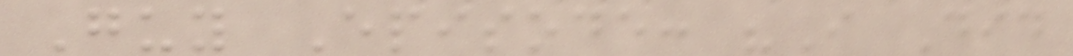Guy Episode: "I Did
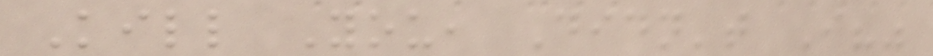Kill You, Didn't I?"
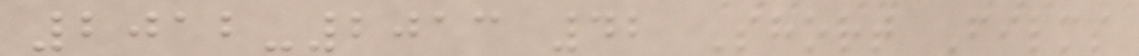2012-2013 42 Short Films
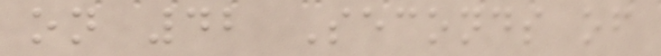on 42 Seconds of
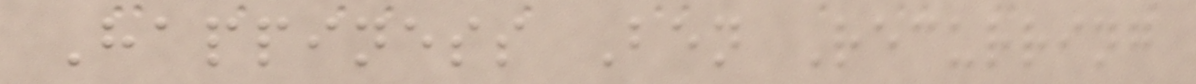Happiness Ben Recurring
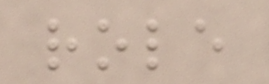role
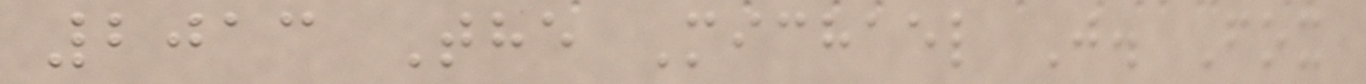2013 The Michael J. Fox
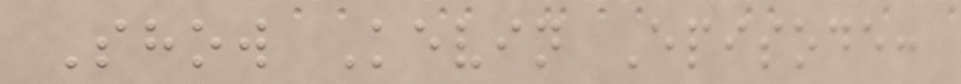Show Kevin Episode:
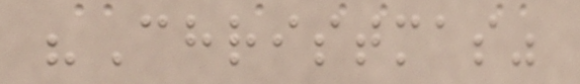"Christmas"
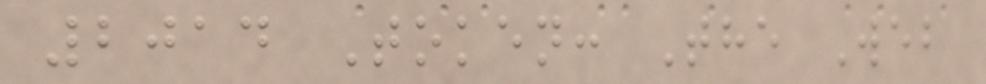2014 Token: The Web
